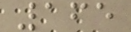165
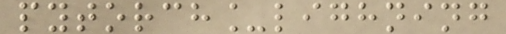pytorch_lighning
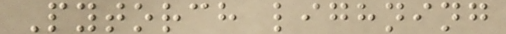Pytorch lighning
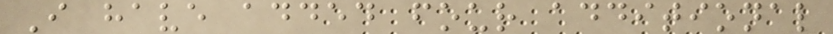I have added four additional
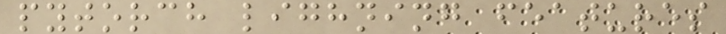pytorch lighning features
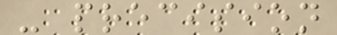- precision
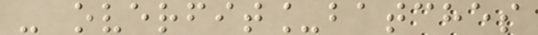- overfit_batches
